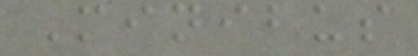Minibus
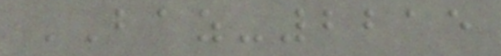BAZ-2215
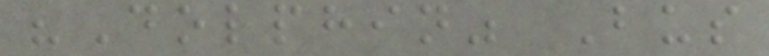"Dolphin" Bus
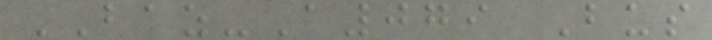BAZ-A079 Bus
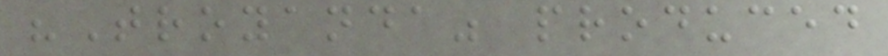"Troyanda" produced
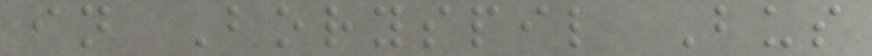in Boryspil Bus
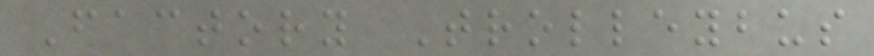Factory Trolleybus
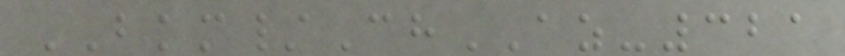BKM/ChAZ-321
